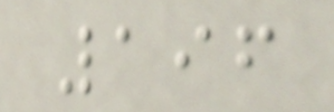196
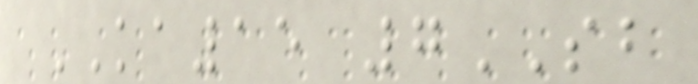KA15 7SB
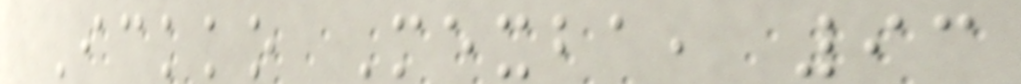Ickko Mexba, 93
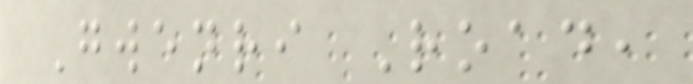Gwenri Road,
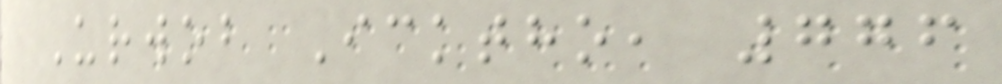Urwob Icktho, 776
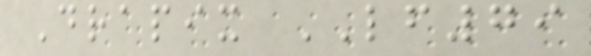Drapix LF79
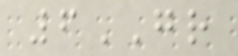6GR
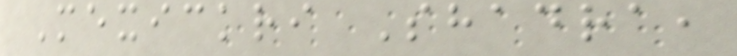Mexickri Shadra,
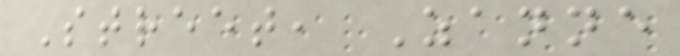Street, Zanne
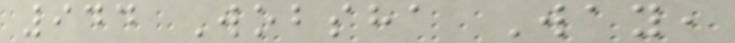944 Wobsha Way,
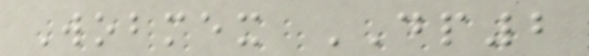Wobmex DP2
